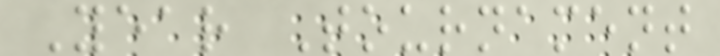Year Tournament
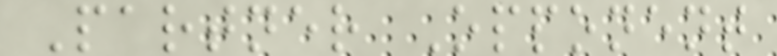Partner Opponent
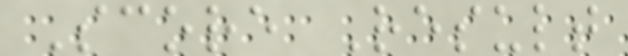Score Result
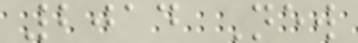2014 New
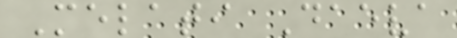Melati Daeva
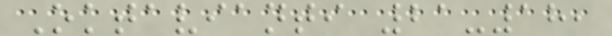Oktavianti 21-18,
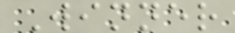Winner
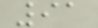91
